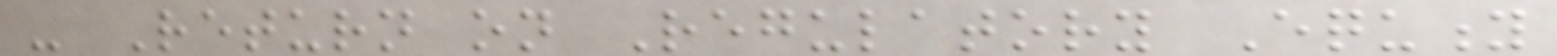- Return on Regulatory Equity
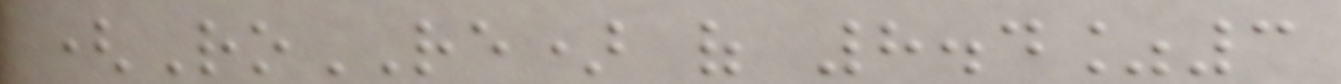(RoRE) of 8.4%3
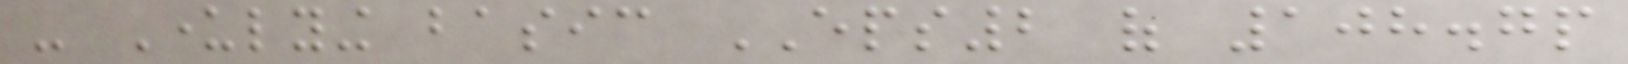- Underlying basic EPS2 of 108.7p
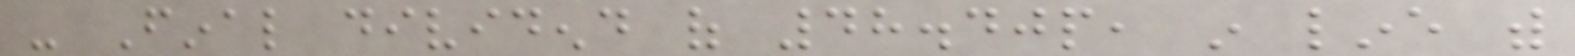- Final dividend of 48.40p, in line with
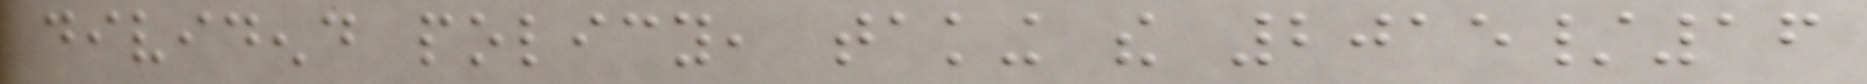dividend policy, taking the 2015/16
